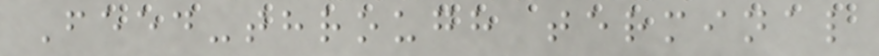Feed-through terminal
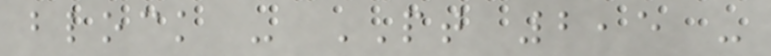block - PT 2,5 -
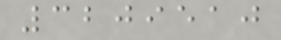3209510
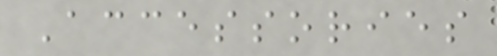Accessories
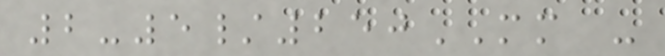2-5/250MM -
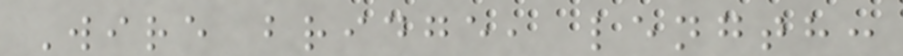Wire bridge, length:
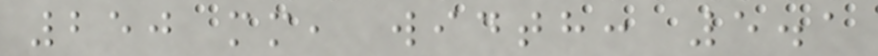250 mm, width: 5.1
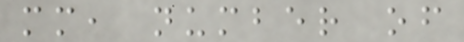mm, number of
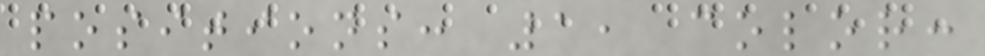positions: 1, color:
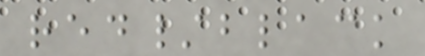red/black
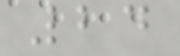24
